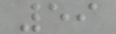59
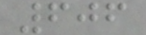606
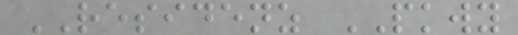RESIDENZ PKWY
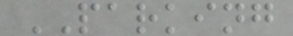PARKING
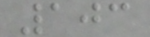103
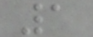1
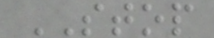STOP
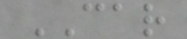CAR
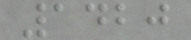1420
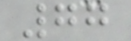77
